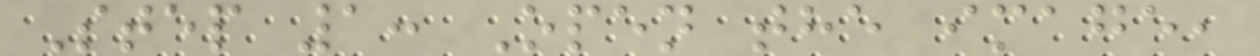Step 1: Open the image,
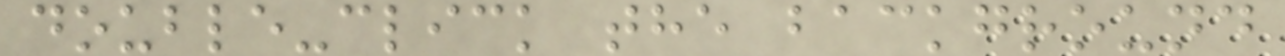double-click the background
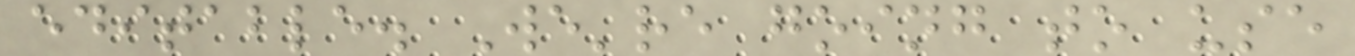editable. We're going to use
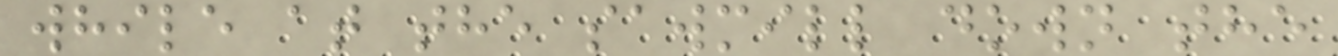while at the sawmill down the
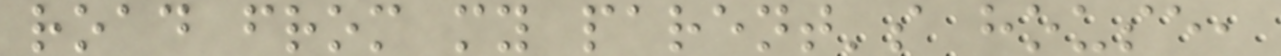road from my parent's house,
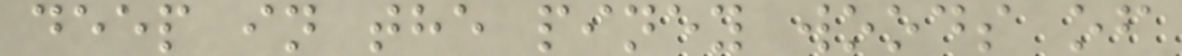deep in the piney woods of
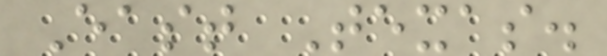East Texas.
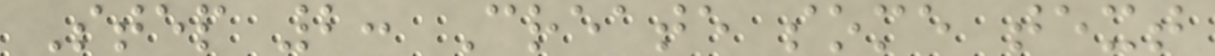Step 2: Create some text
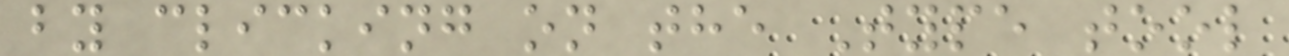by clicking on the Type tool
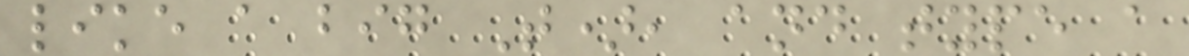like a big T), and type a
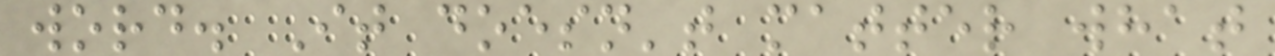word. It doesn't matter what
